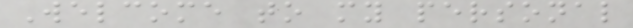Welcome to my personal
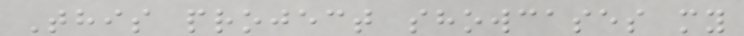This project showcases my
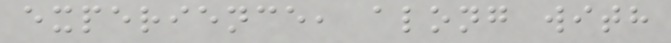experience, along with
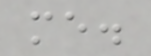me.
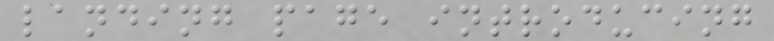landing page introducing
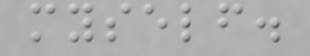myself.
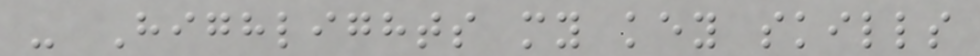- Highlights my key skills
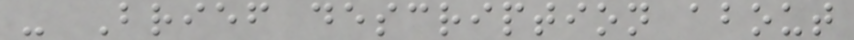- Brief description about
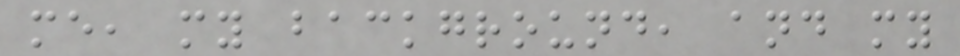me, my background, and my
